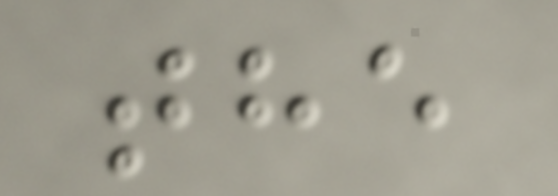the
